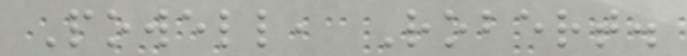Powell, Robert.
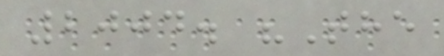2004. "The
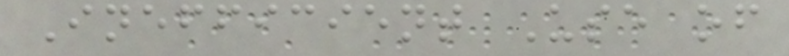Inefficient Use of
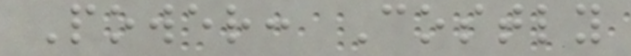Power: Costly
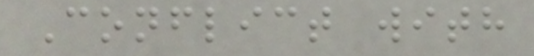Conflict with
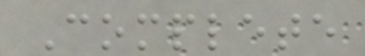Complete
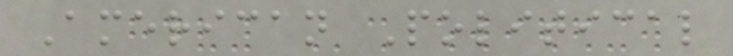American Political
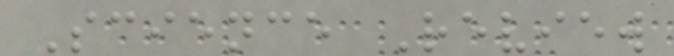Science Review
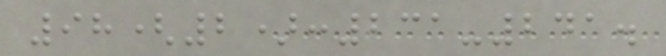98(2):231-241.
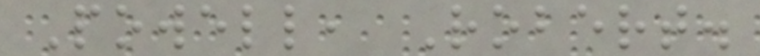Powell, Robert.
